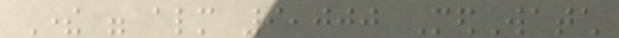There were almost 9,000 MedWatch
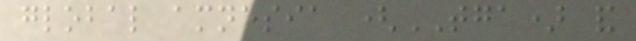global amnesia (TGA) and
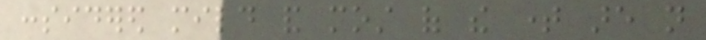considered mild and most of the time are not
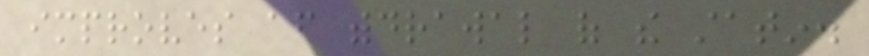improves after withdrawal of the statin.
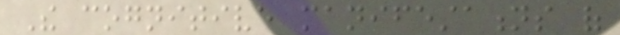The cognitive manifestations of
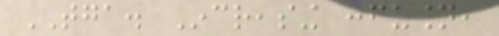TGA. Increasing confusion,
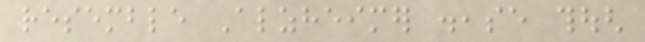resemble Alzheimer disease though
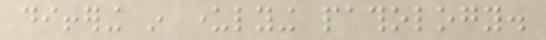differing in underlying pathology.
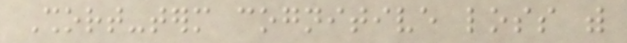Short-term cognitive loss with
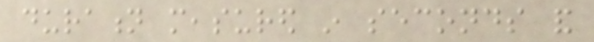duration measured in seconds and
